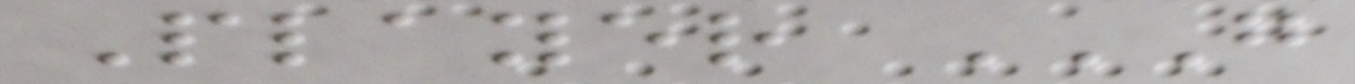Player G
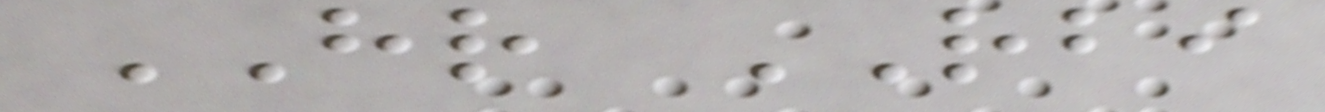HR RBI
